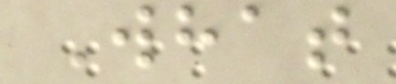What
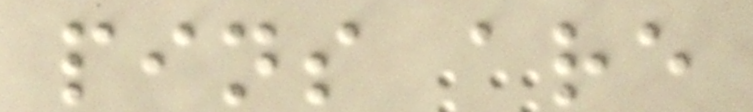pins are
